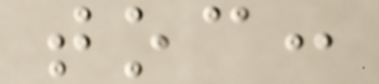toc:
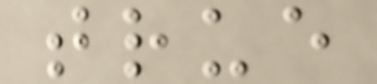true
